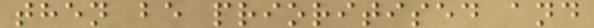then be prioritised and
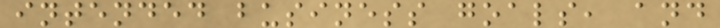intended business goals, and
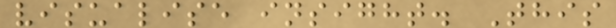visualise insight. This
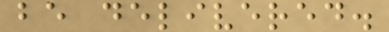be delivered.
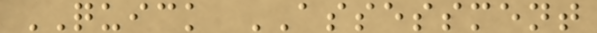QUICK ASSESSMENT
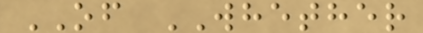OF WHETHER
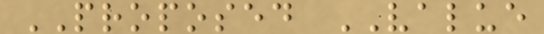PROPOSED VALUE
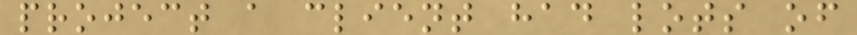project a client had lots of
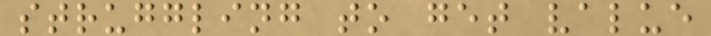struggling to get value
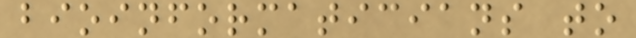bioinformaticians to
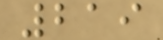219
